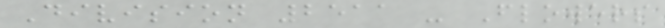Division 2511 - Flowers
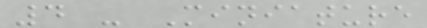4 - Miniature
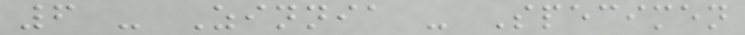6 - Zinnia - Specimen
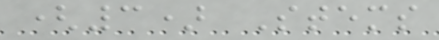(3) Stems
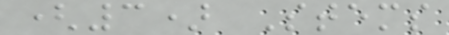(3) Stems
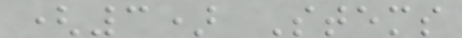(3) Stems
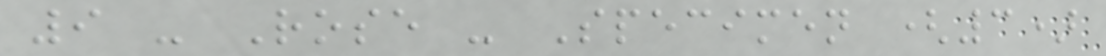9 - Rose - Specimen (3)
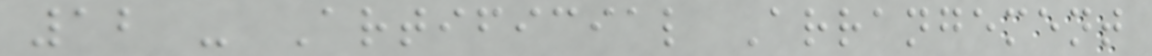12 - Artificial Arrangement
